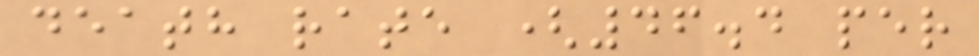death rate (46.4 per
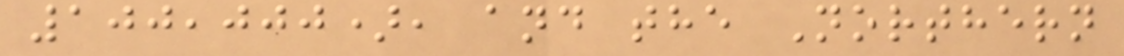100,000), and the Northern
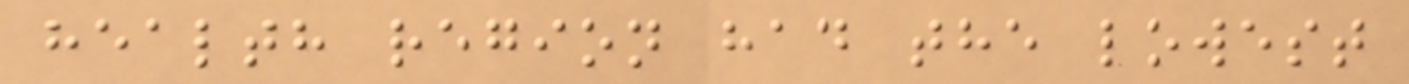health region had the lowest
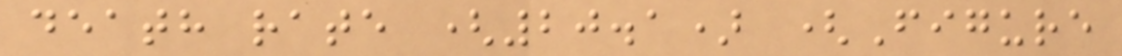death rate (20.1) (Figure
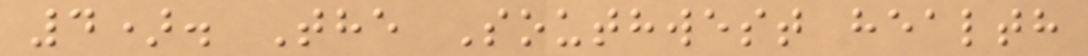4). The Southwest health
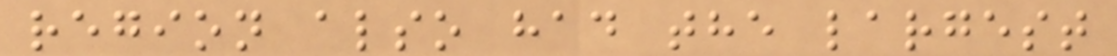region also had the largest
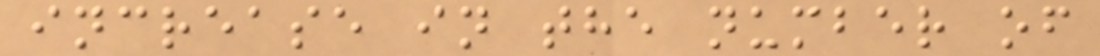increase in the number of
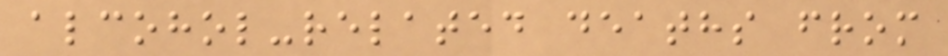alcohol-related deaths from
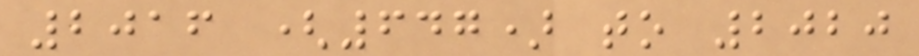2016 (647) to 2020
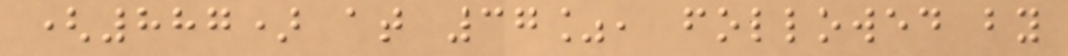(887) at 37%, followed by
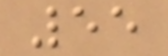55
